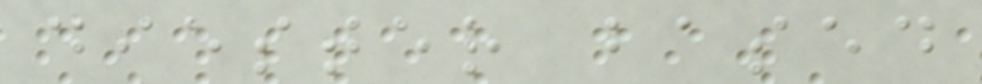diester based
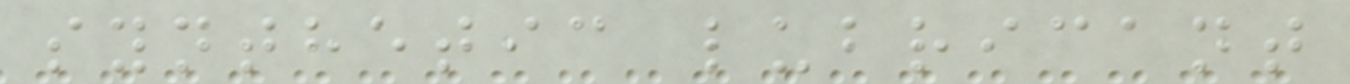synthetic lubricant
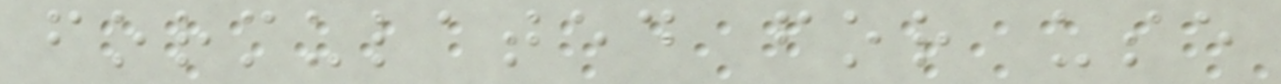formulated for use
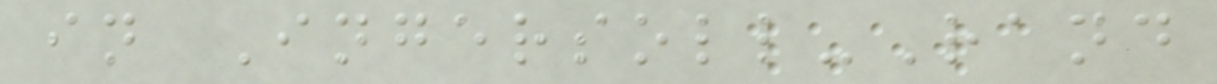in Ingersoll-Rand
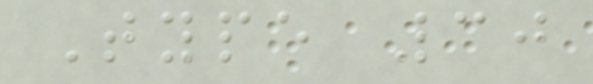Type 30
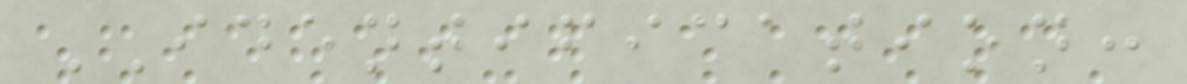IDENTIFICATION:
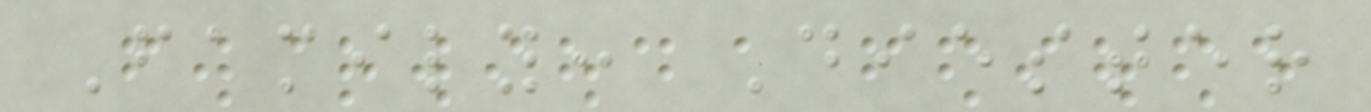Family: Diester
